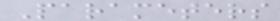Parameters
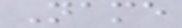Name
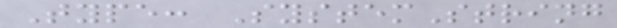Type: SystemString
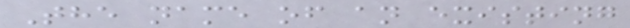The name of an existing
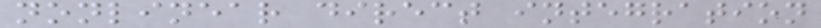nonlinear direct integration
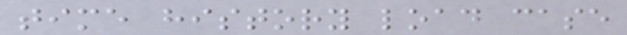time history load case
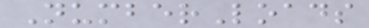NumberLoads
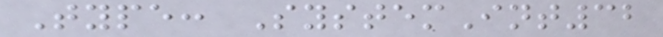Type: SystemInt32
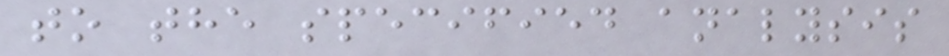to the specified analysis
